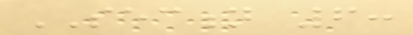SECTION 6:
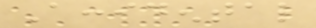Accidental
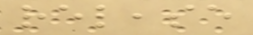release
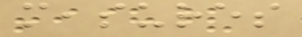measures
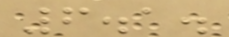6.1.
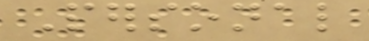Personal
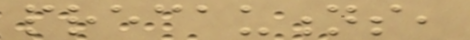precautions,
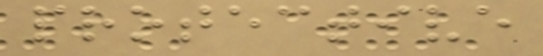protective
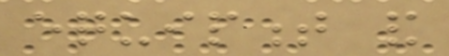equipment and
